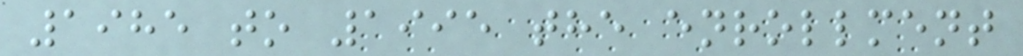1985 to 1995 the enrollment
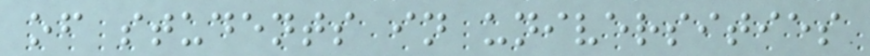of students in universities
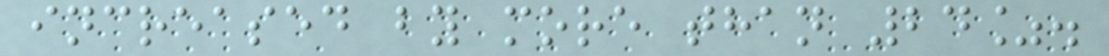increased by more than 24%.
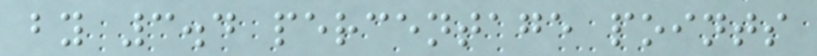by 3.4 percentage points
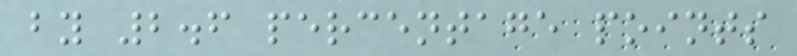by 2.6 percentage points
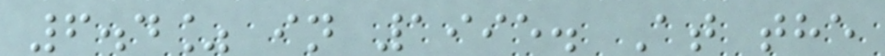6.4% in 1995. At the
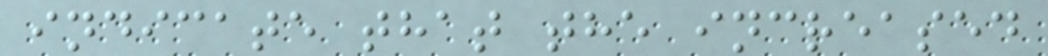indicate that the increased
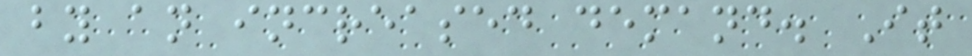by an increased demand. It
